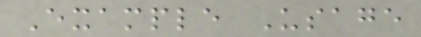Example Usage
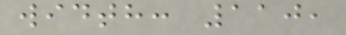width: 110,
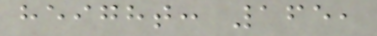height: 165,
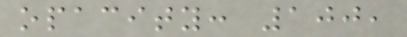opacity: 100,
